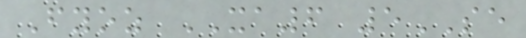Fyoz XA6 5SE
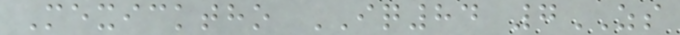Mexicktho IQ84 7ZS
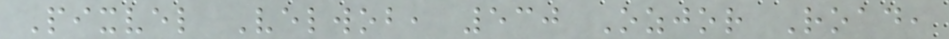Pixvel Velwob, 530 Ozjor Road,
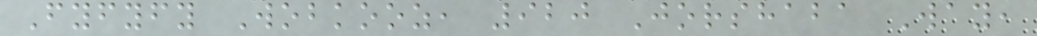Fyfyfy Wobkooz, 920 Jorshaba Way,
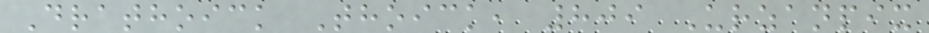Drathoick Thoick, 809 Urzanpix
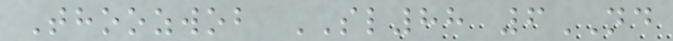Thoozwob SL88 6ND
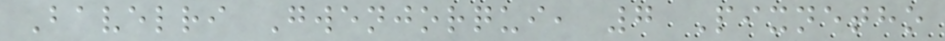Bavelri Gwenjorqui, 7 Pixnetho
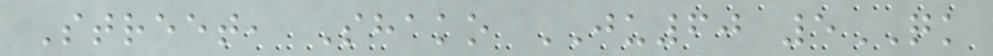Street, Shako JU60 5QK
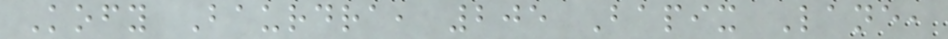Kofy Baurdra, 205 Bapix Lane,
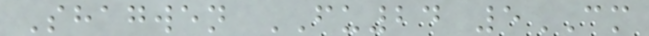Shagwen FU24 5CM
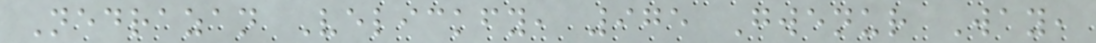Nedrazan Velickfy, 975 Gwenur Way,
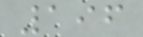196
